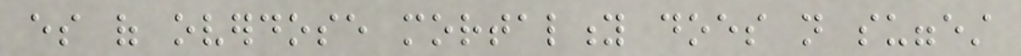es of overdose mortality does not suggest
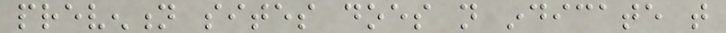prevention sites does not indicate that
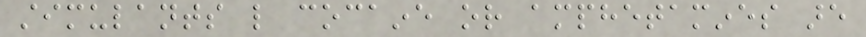stimulants like cocaine or amphetamines are
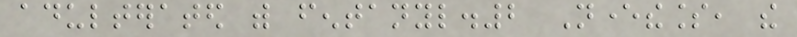adulterated with fentanyl.2 Nevertheless, the
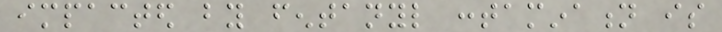impacted by fentanyl contamination is
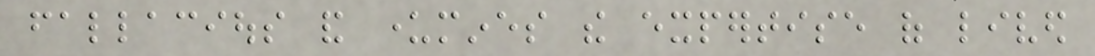fallacious and undermines the expertise of lived
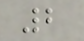2
